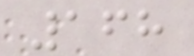168
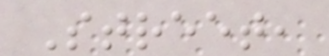Street,
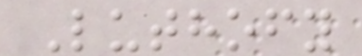Luthofy
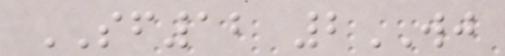SF12 2WJ
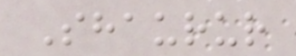Shaurur
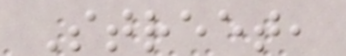Street,
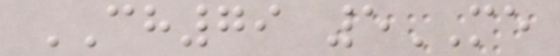CH79 5ME
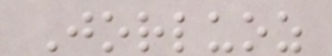Jorluoz
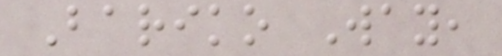Bariko Way,
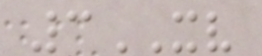3XV
